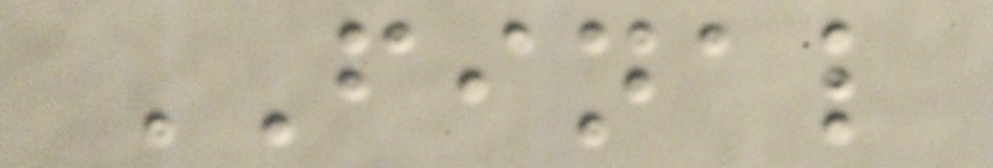FINAL
